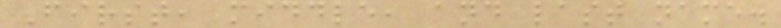First, middle, and last name.
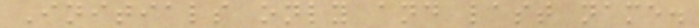Initials only and last name.
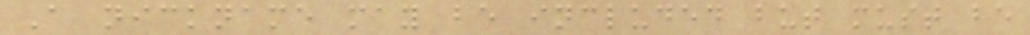A nickname may be included but must be
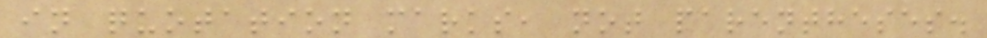in quotation marks, not parentheses.
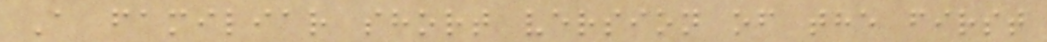A familiar short version of the first
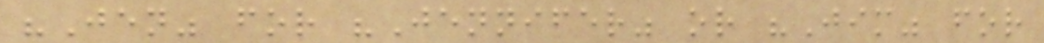"Jen" for "Jennifer" or "Jim" for
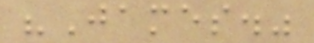"James."
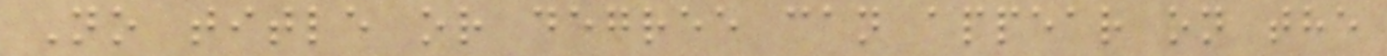No title or degree can appear on the
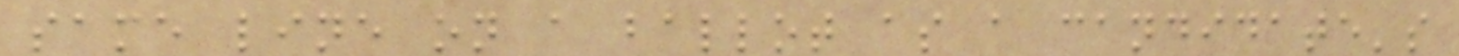same line on a ballot as a candidate's
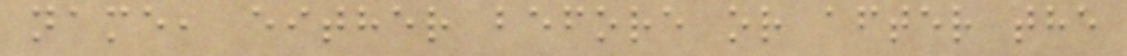name, either before or after the
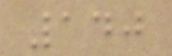140
